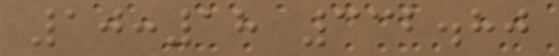10:18 332.80
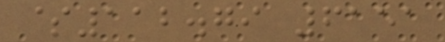$112.79 6151
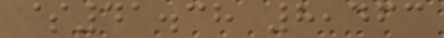$41.38 8,463
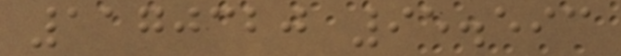1170320 95.593
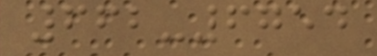662-6754
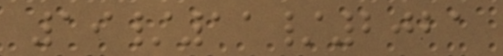19/11/2021
